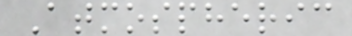Atmospheric
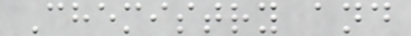Chemistry and
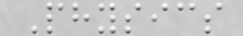Physics
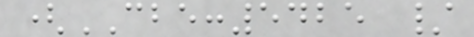(CBE:5425 /
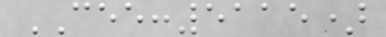CEE:5115)
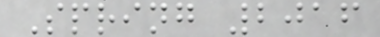Spring 2016
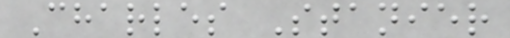Charles Stanier
